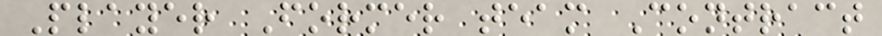Player Former team Contract
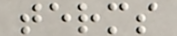terms
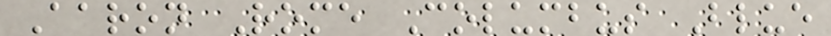Aaron Rome Columbus Blue
